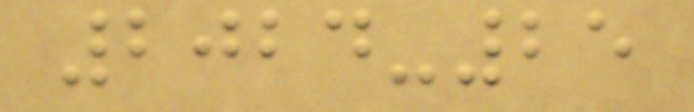2024-25
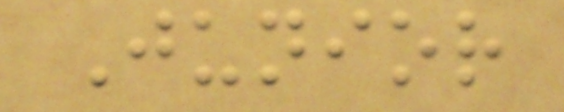Junior
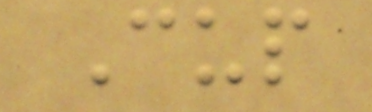Cup
